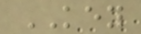KEY
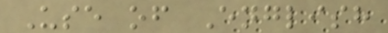Use of English
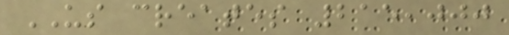US creates 215,000
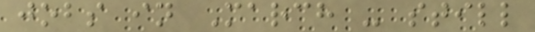jobs in March - still
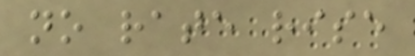no rate rise
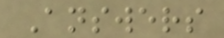Answers
